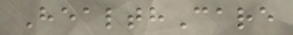HealthCare
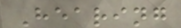Hearing
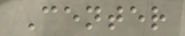Center
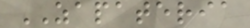ZAPATERIA
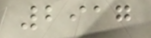2917
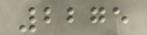2275
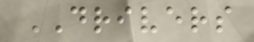DRIVERS
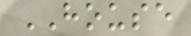HOUSE
